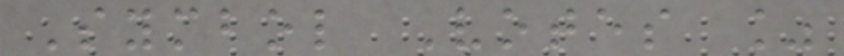Symbol Votes %
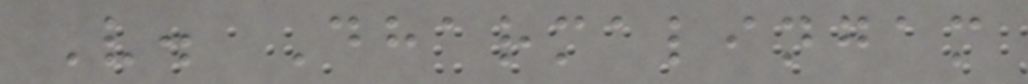V. Dharmalingam
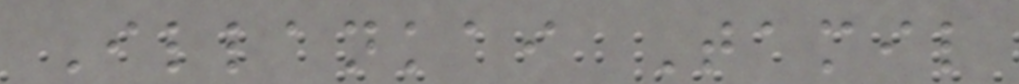Illankai Tamil
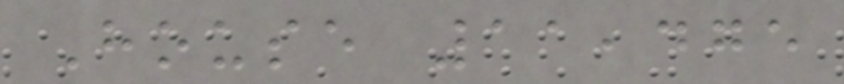House 11,475
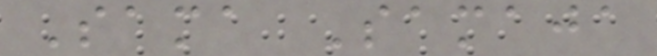Sama Samaja
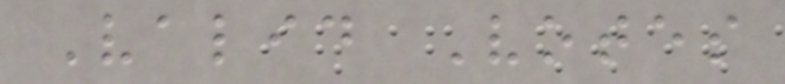Valid Votes
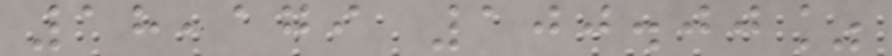18,179 100.00%
